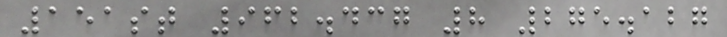151st 962.437 8 275.127
